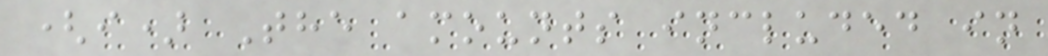(i) The amounts included in
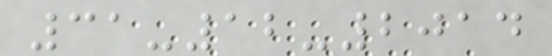31-12-2014
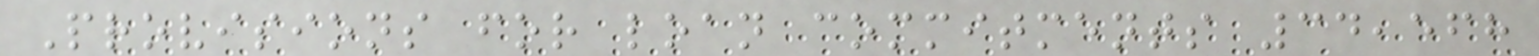Provisions for loan commitments 34,568
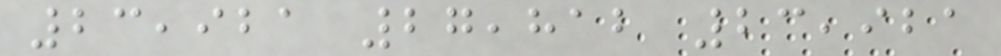23,921 27,812 23,921
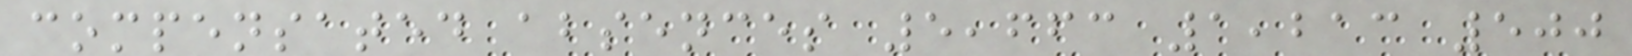compensated absences 5,663 1,213 500
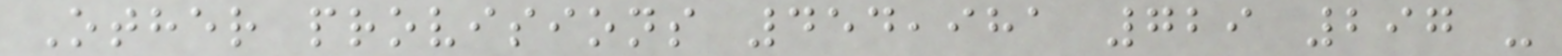Other provisions 454,981 729 297 -
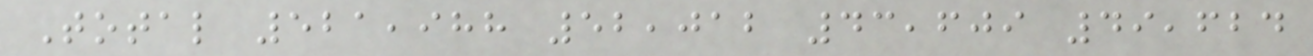Total 521,988 52,012 43,609 49,624
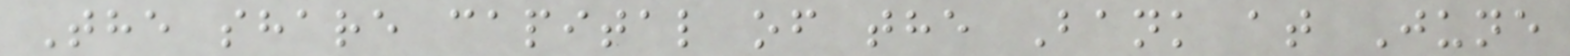The share capital of the Bank at June
